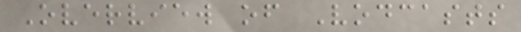Overview of Vodcasts
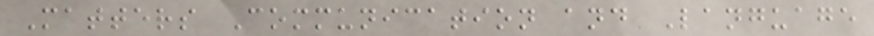Matters Communication and Language
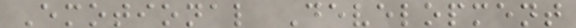Emotional Development
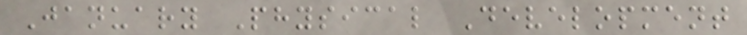January Physical Development
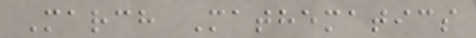March Mathematics
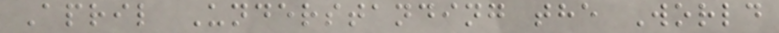April Understanding the World
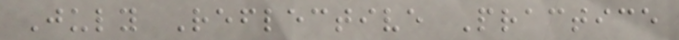July Reflective Practice
